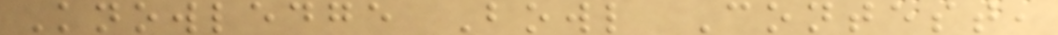Knowledge Bowl Contest,
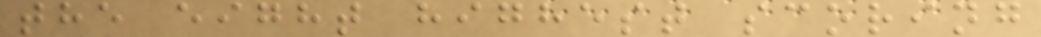the eight highest scoring
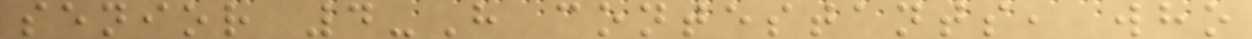senior 4-H contestants, who
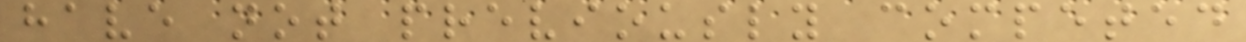have not previously competed
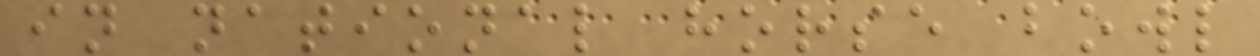in national horse bowl
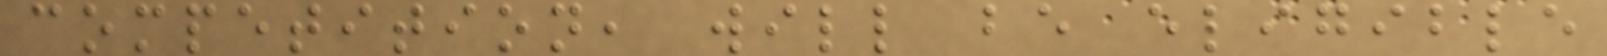competition, will be eligible
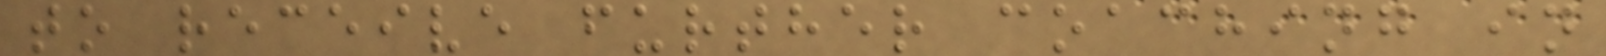to receive further coaching in
